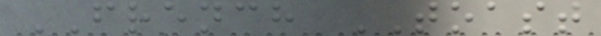FRENCH TOAST
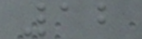12
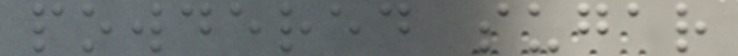powdered sugar
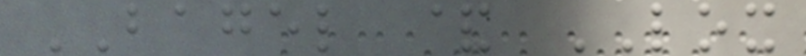BAGEL & LOX
